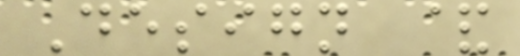Design &
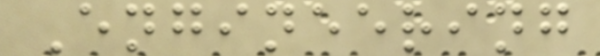Engineering
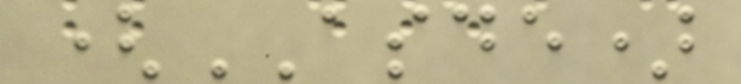(ASDE)
